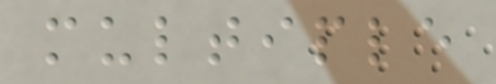multiple
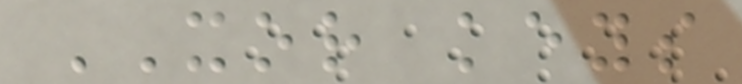XOR keys
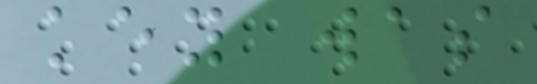key was
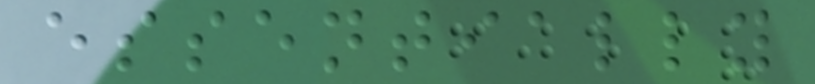essentially
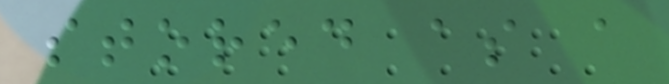stored as a
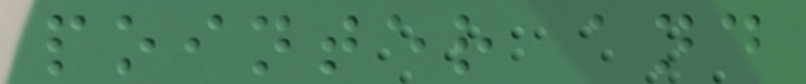pointer and
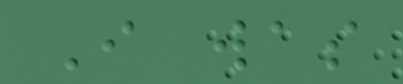I was
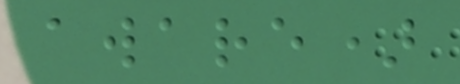aware)
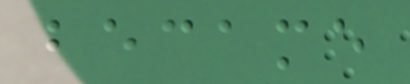became
